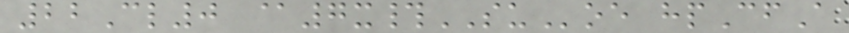22Cl0 @7x#SUoe hpCfA
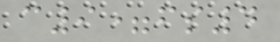c9=fs4
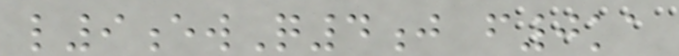l9ewQ4j f0ka
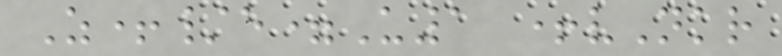Z+/e=U1 +vNkr
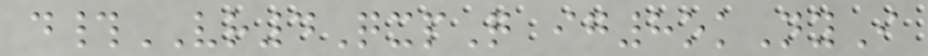d#VR4QxpQ ig8okNyI
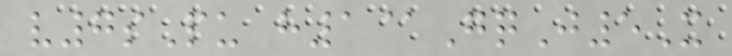v7sPu h1@GqJ5X
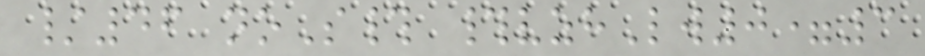/46 noS# #vzhLw0=3
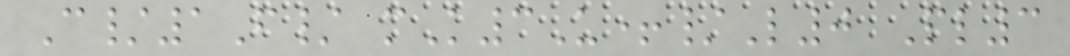C/1F/ mK3U+/L0 Pl3
